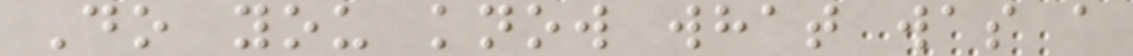Do you know what was a
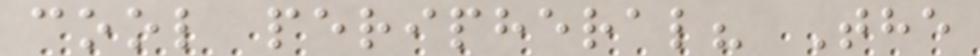cool peripheral? The
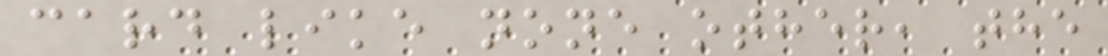card like none other, the
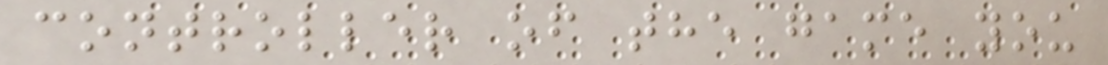controller of the game you
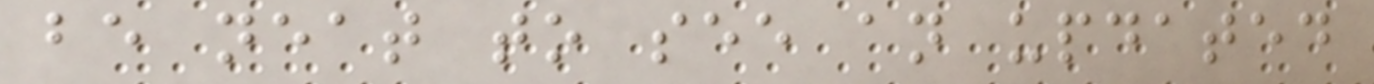be neat to see an updated
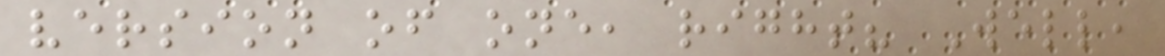version of one, right? Well,
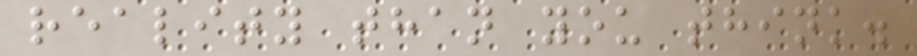reality than you think.
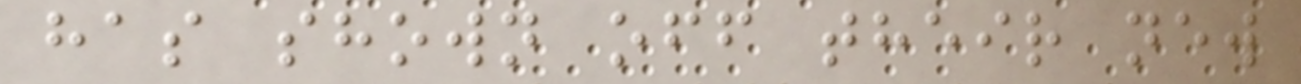has shown off their new
